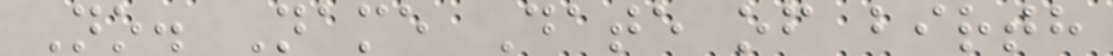No. Name Date of birth
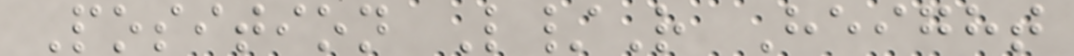Position L/R Height
